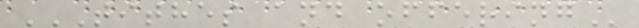TITHES AND OFFERING
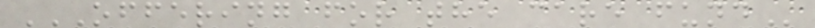OFFERING FOR THE CARE FUND
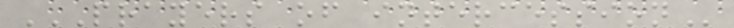PRAYERS OF INTERCESSION
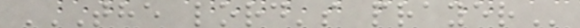THE LORD'S PRAYER
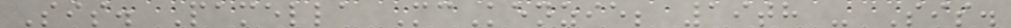Sis. Pamella McKenzie; 19th - Sis.
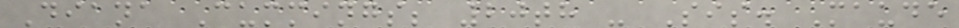Diana Cummings; 20th - Sis. Maude
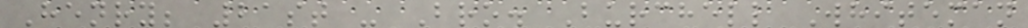Henry; 21st - Bro. Burchell Whiteman
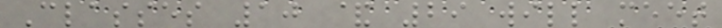Classes 10 & 29 will meet
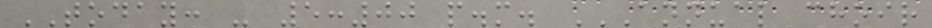TODAY: - 5:00 p.m. ANNUAL CHOIR
